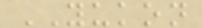YUKON
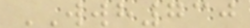WWH730
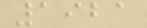1921
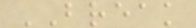BREAK
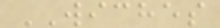WICHES
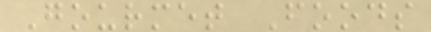Gourmet Foods
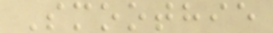Smoothie
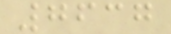7637
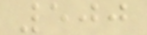500
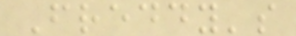Freddy's
